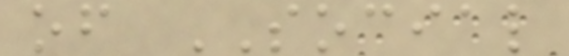of SOCIAL
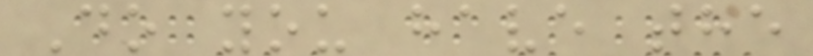Do you have the
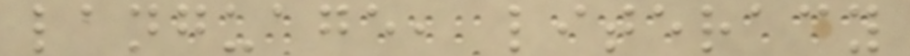language, literacy
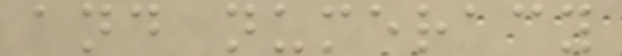and numeracy
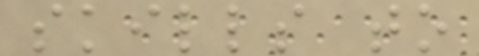skills to
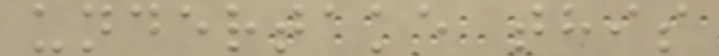undertake this
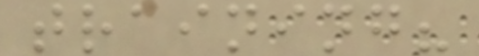training?
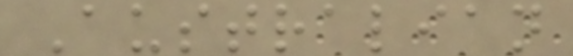Australian
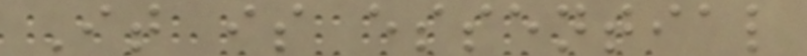It is essential
